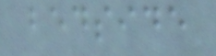bedside
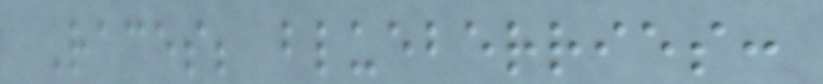Races; blueberries:
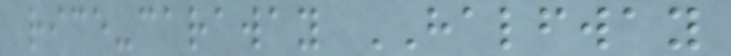rice-caraway HALFWAY
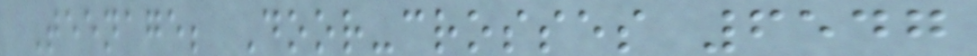Teenage; Door-crosses 6547
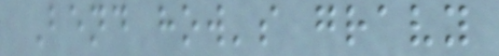Bend how's gravy
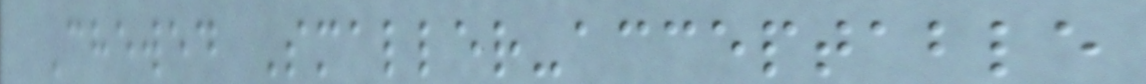Chewed Smaller-acceptable
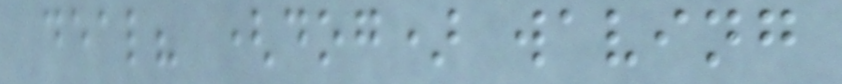deal? (dog) waving
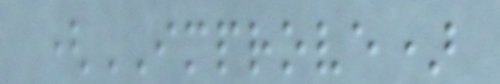(IMPROVE)
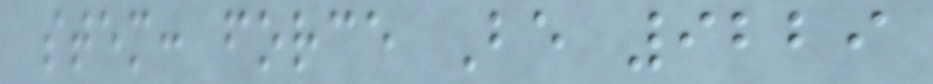stem: force Be 9229
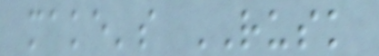make's RUSK
